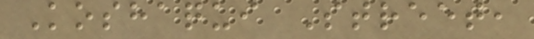Koshaqui Street,
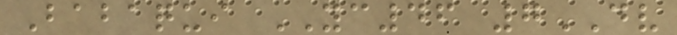Babaqui YC46 7DV
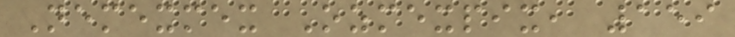Nemexmex Ozmexpix, 159
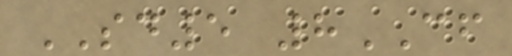SD5 8CF
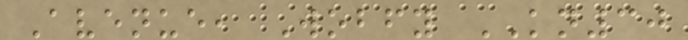Avenue, Wobfy KN30
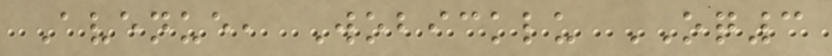Avenue, Wobicklu OQ3
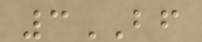3BF
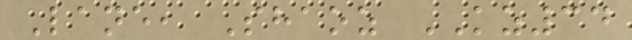Lane, Shaoz KZ34
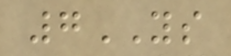7YS
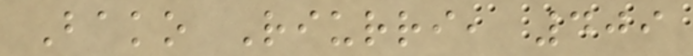Bako Riurri, 409
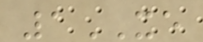1XE
